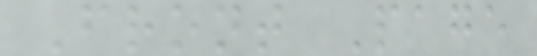Front Page
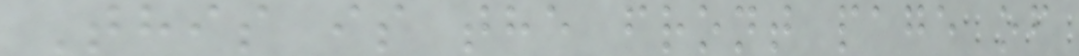This is the front page of
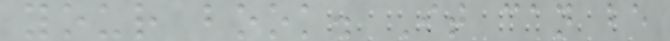your book. It can be
